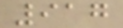917
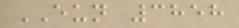EUN 3858
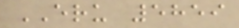ERU 5859
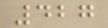427
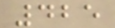425
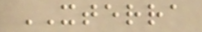XTERRA
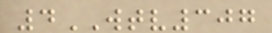4WTV307
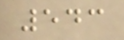543
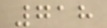718
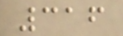316
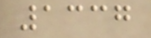1337
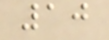10
